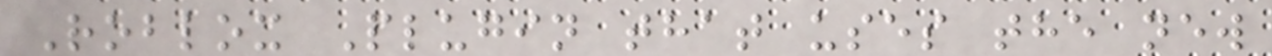Roblox Plugin that uses the new
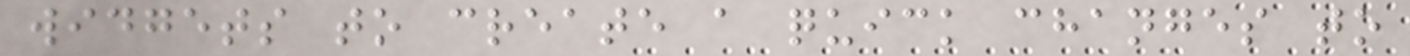widgets to create a quick changes to
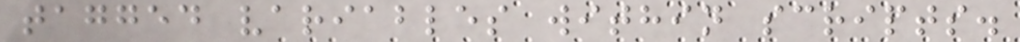tagged variables within scripts.
